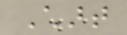Chart
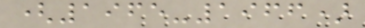(1965-1966)
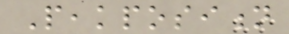Peakposition
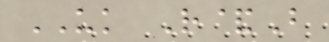UK R&B
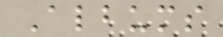Albums
